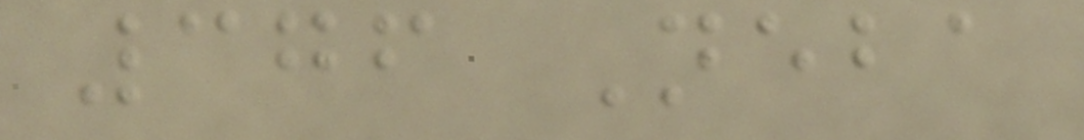376 Neba
